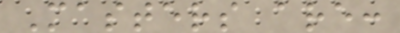Masters are:
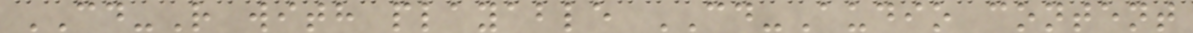CD-R with playable CD-Audio content
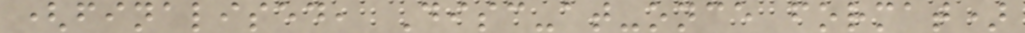(finalised, Disc-at-once format)
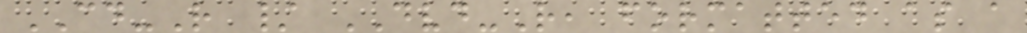CD-R / DVD-R, formatted as a
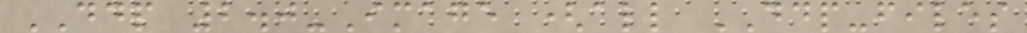DDP 2.0-Image (all DDP-files
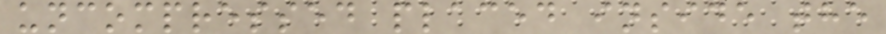uncompressed placed inside the
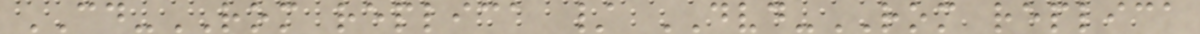CD-ROM replica / DVD-ROM replica
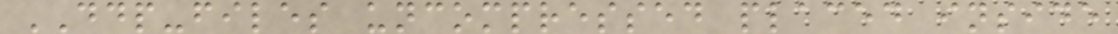DDP-files uncompressed placed inside
